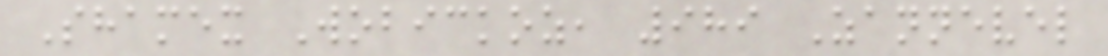Shamex Wobickoz, 989 Zannevel
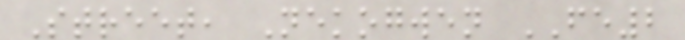Street, Nekogwen FE2
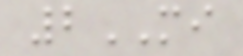2MI
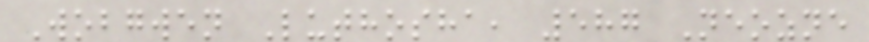Wobgwen Luthosha, 587 Neozne
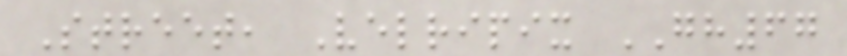Street, Velripix GH67
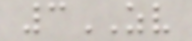3ZV
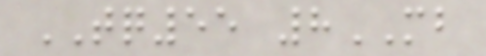TQ55 8MB
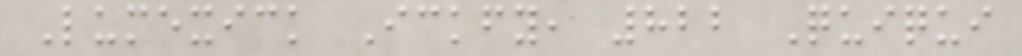Lumexick Ickfy, 822 Quiqui
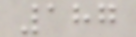187
